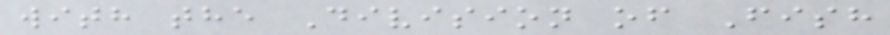with the Division of Fish
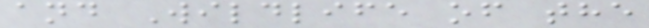and Wildlife of the
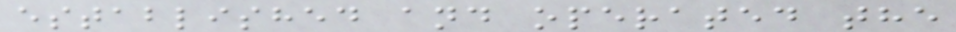established and operated the
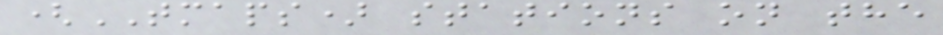(TMAPS) stations on the
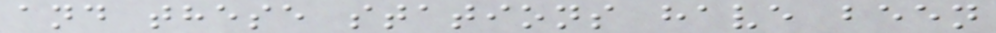and these stations have been
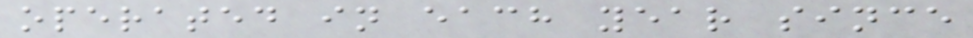operated in each year since
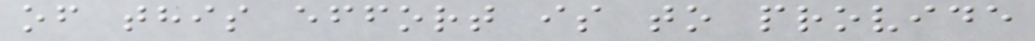of this effort is to provide
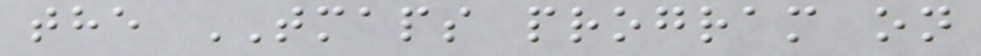the TMAPS program on
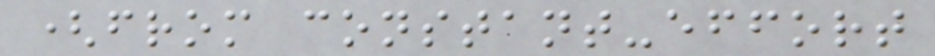(from constant-effort
